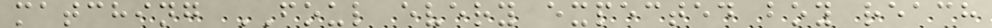matching FOUL every expected boy reach
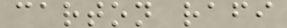carton rafi
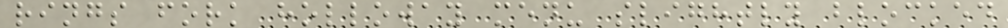rings fork holloway menu slightly blocked
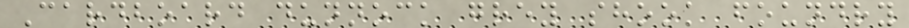Cardboard dunnock grey shook foundry
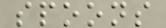spoons
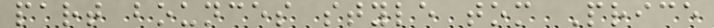part bounces style tom Price
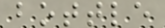bottle
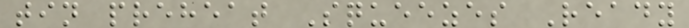tin preheat Squeezes Ready
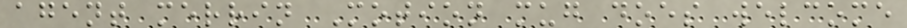agent merrin Motion mug does welcome
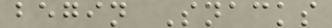begin Snacks
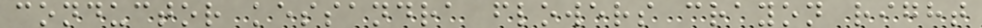conductor kessandra flowers crayon right
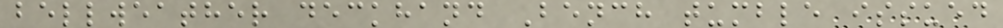bellweather deckhand Bench tumble issued
